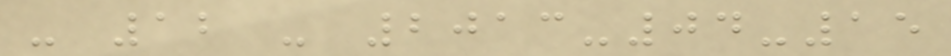- 12 - 2013-04-15
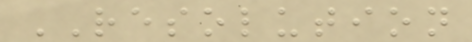RESOLUTION
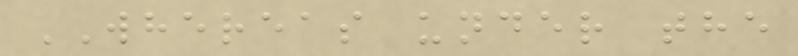WHEREAS under the
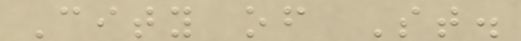City of St.
